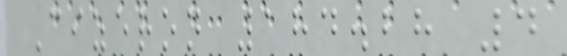Cizeron 184.28 4
